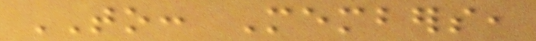TO: Members,
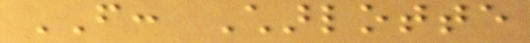FROM: Charlotte
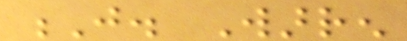J. Warren
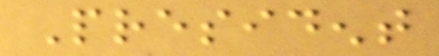President
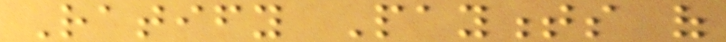Ratify Payments of
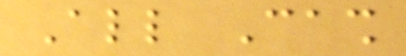All Cash
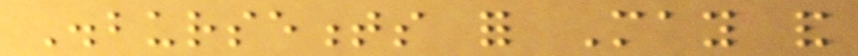Disbursements for May and
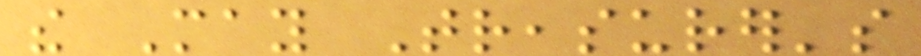the May Treasurer's
